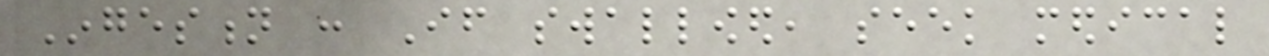Ingestion : If swallowed, seek medical
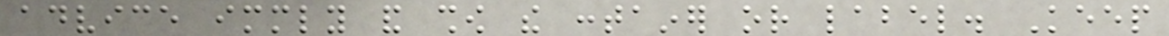advice immediately and show the container or label. Keep
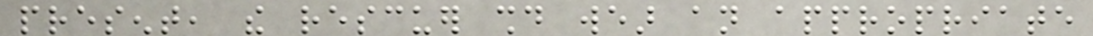present, the rescuer should wear an appropriate
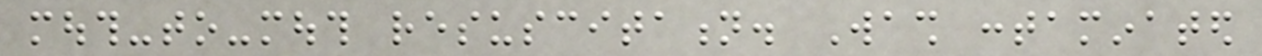mouth-to-mouth resuscitation. Wash contaminated
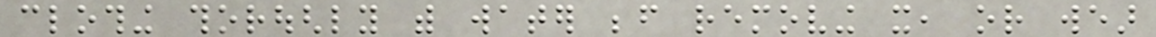clothing thoroughly with water before removing it, or wear
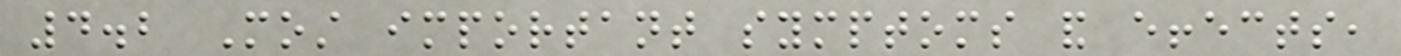4.2 Most important symptoms and effects,
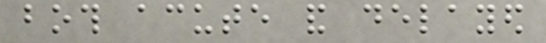both acute and delayed
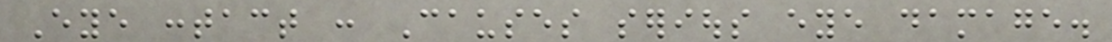Eye contact : Causes serious eye damage.
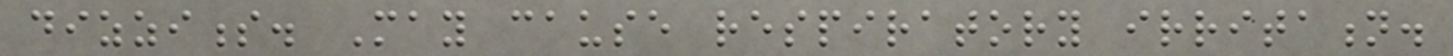dizziness. May cause respiratory irritation.
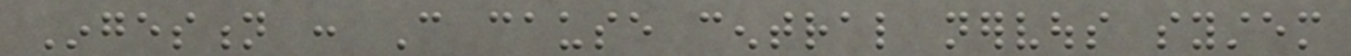Ingestion : Can cause central nervous system
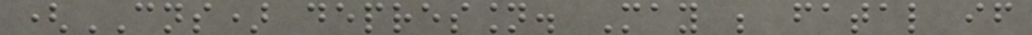(CNS) depression. May be fatal if
